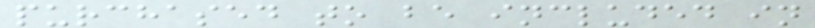purchased to be included in
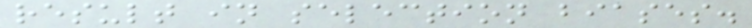result in selection biases.
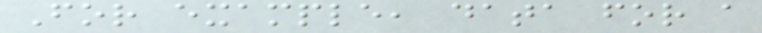For example, data for a
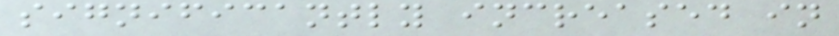significantly increased in
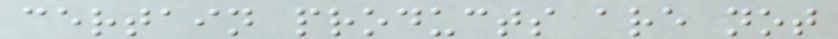certain products are not
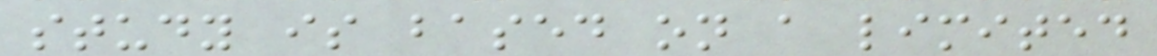study is based on a limited
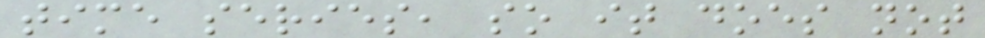time series, so it does not
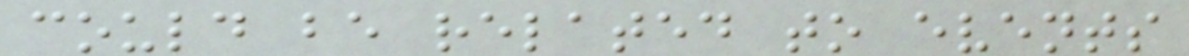could be related to events
